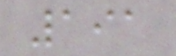191
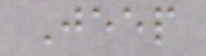Jeep
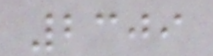2309
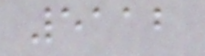5112
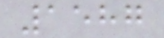1587
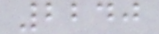2240
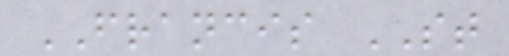FRANCIS ST
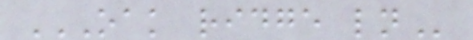OAK RIDGE LN
